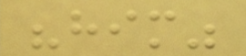"him"
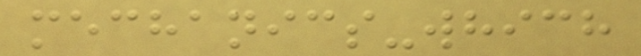mechanics-which
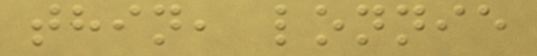thin, lonnie
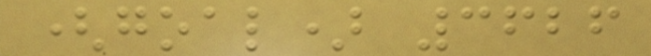(goal) 3626
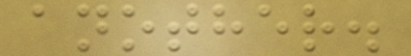another.
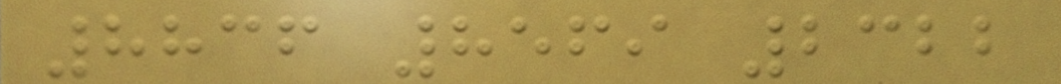8836 8569 2322
